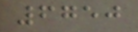6750
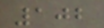102
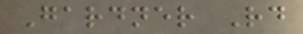Gardner Rd
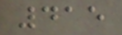415
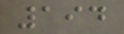194
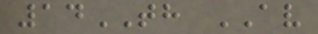14TH AV
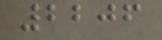2206
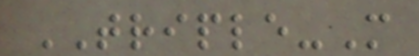TRIPLE-M
